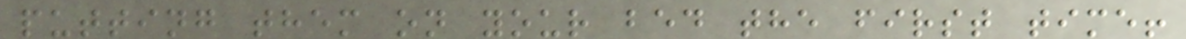putting them on your bed the first time!
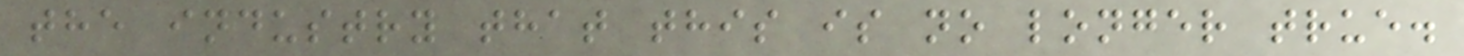the industry that this is no longer true.
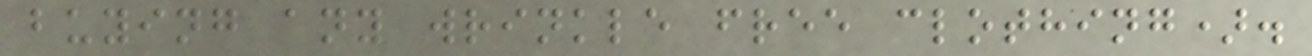buying any wrinkle free clothing).
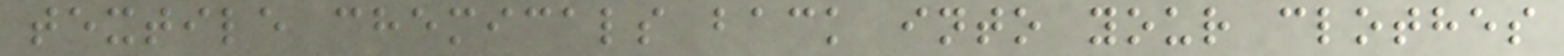textile chemicals back into your clothes
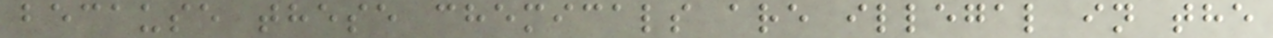because these chemicals are illegal in the
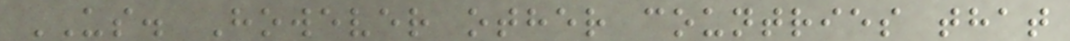US. However other countries that
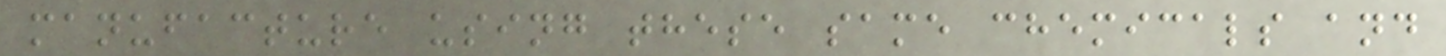manufacture using these same chemicals and
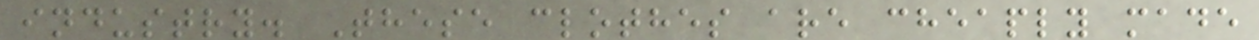industry. These clothes are cheaply made
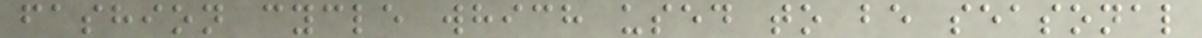fashion cycle which used to be seasonal
